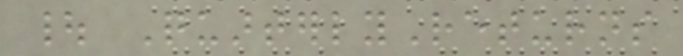| QuarterlyReturns
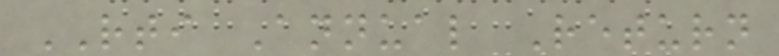RTI Annual Return
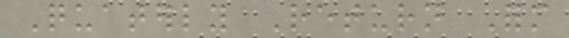Quaterly Return Form
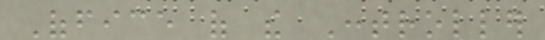Office of the Controller
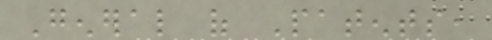General of Patents,
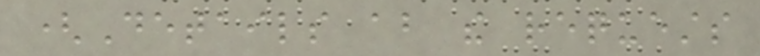(Details about the requests
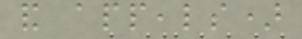and appeals)
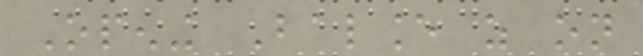Opening Balance as on
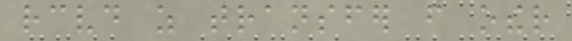received as transfer from other
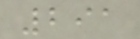291
